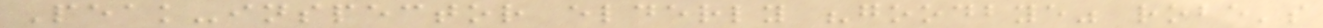Peak-inspector elderly "goodbye" robe's
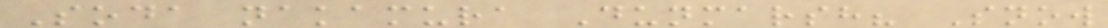Soda nakamura Dunmarsh? Snow
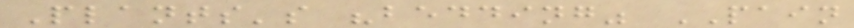Plants's "bedding" PAIN
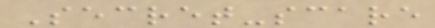Secret-scare
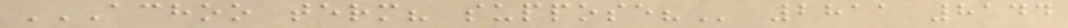ACHOO TERM? SUPPOSE? 2811 8144
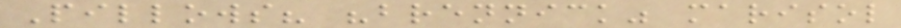Pillows? "brennick" marisol
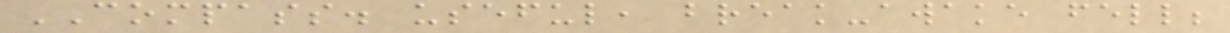COMPASS. useful, break-awake fell;
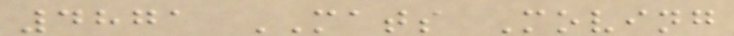4871 MATS Moving
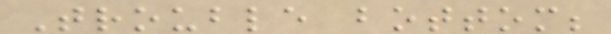Trouble bottom;
